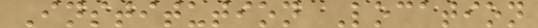Institution Location
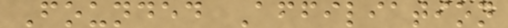Founded Affiliation
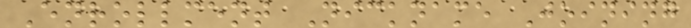Enrollment Nickname Joining
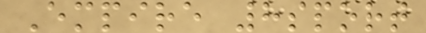Empire 8sport
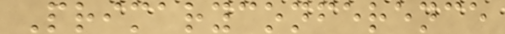Primaryconference
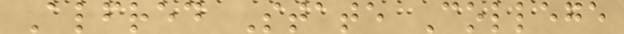Alfred State College
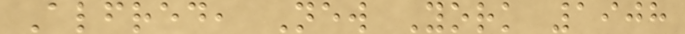Alfred, New York 1908
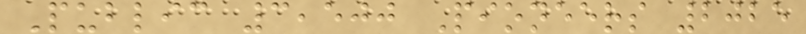Public 3,500 Pioneers 2025
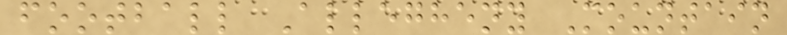football Allegheny Mountain
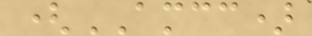(AMCC)
